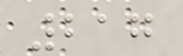217
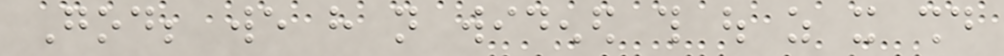God; we have not widened this out as it should
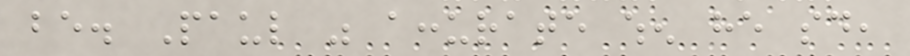be. Paul was accurate when he said,
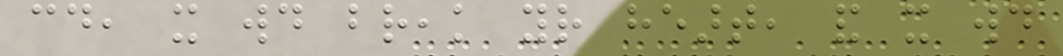could, it would break your heart, and it would
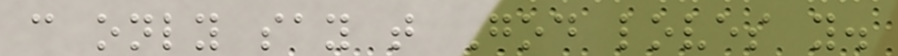can only say that God loves you.
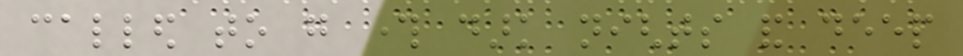called to go through dark nights and deep
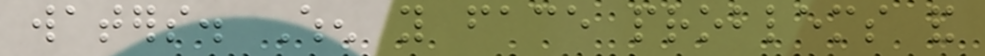waters. When you face problems and
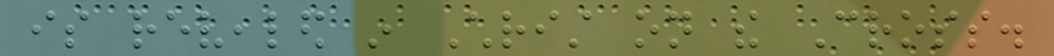is revealed in Christ on the Cross.
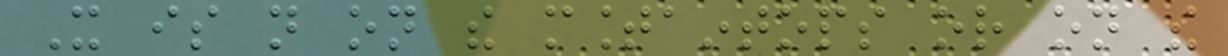It is not on the mountaintops or on the
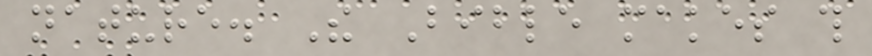nature. The Bible makes this
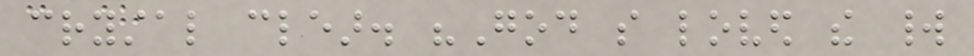crystal clear. "God so loved the world
